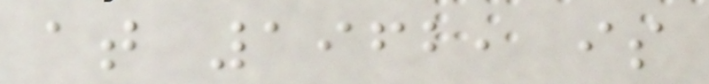at 1962, is
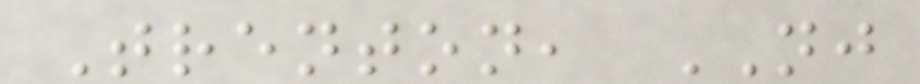Trenton, NJ
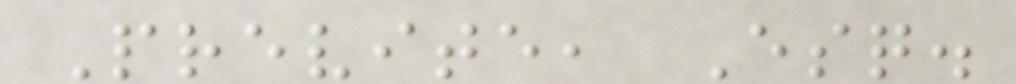Previte, Esq.
